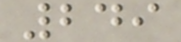249
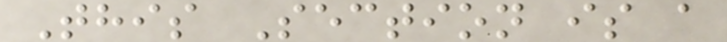This Section is a
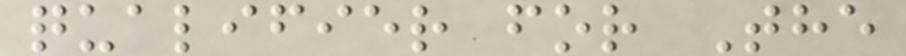qualifier for The
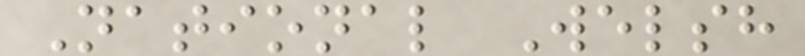National Welsh
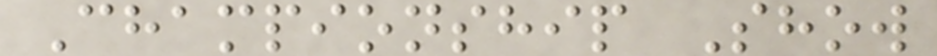Championship Show
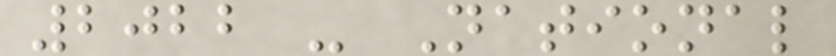2022 - National
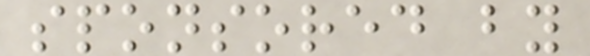sponsored by
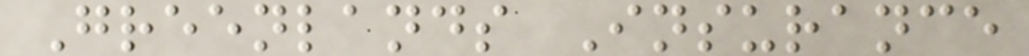Greenlands Insurance
